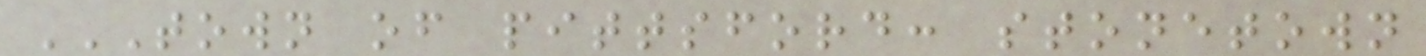TOWN OF PITTSFORD: STONETOWN
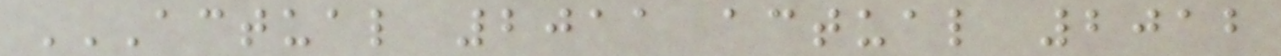ACTUAL 2011 ACTUAL 2012
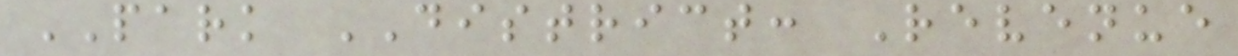PARK DISTRICT: Revenue
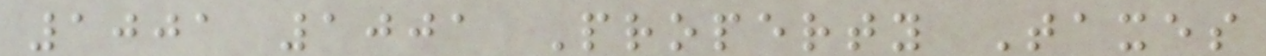1001 1001 Property Taxes
